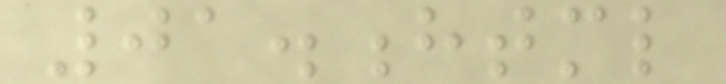01.html
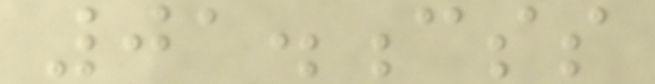01.css
